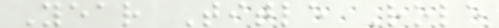Year Title Role
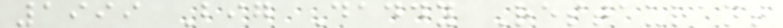1999 Big Daddy Restaurant
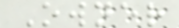Owner
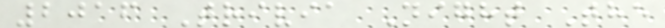2016 Trivia Night The
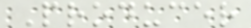Producer
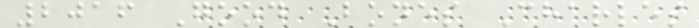2016 Good Bones Charles
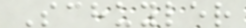Schuyler
